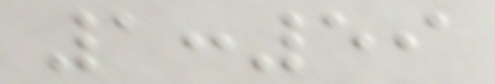1:59
